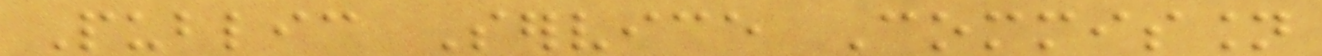Public Service Commission
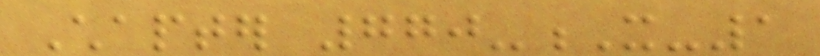Chapter 770-X-1
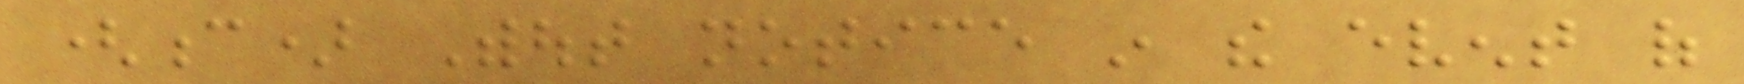(c) Without notice in the event of
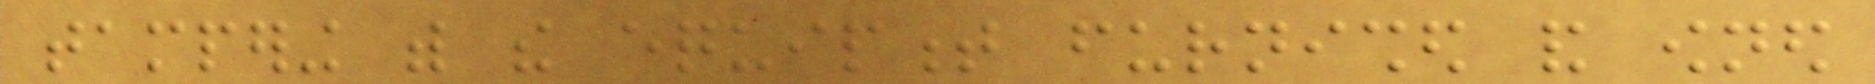tampering with the equipment furnished and owned
